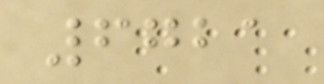6721
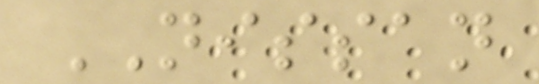NISSAN
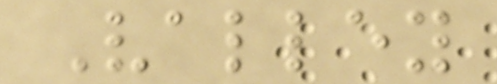Valley
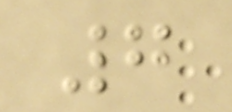7
